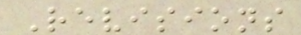Revisions
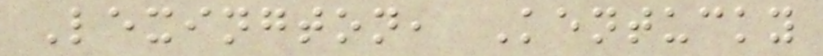Lexington, Kentucky
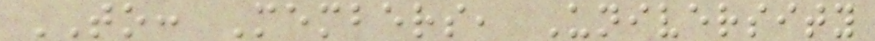TO: Members, University
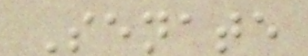Senate
